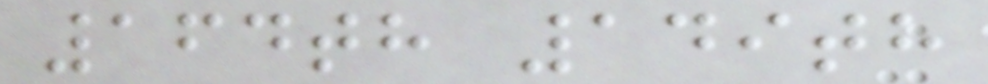164th 149th
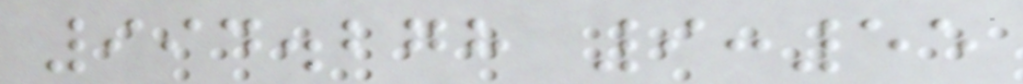994.278 9:55
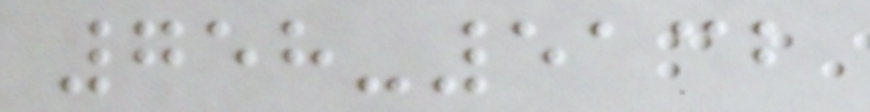758-5132
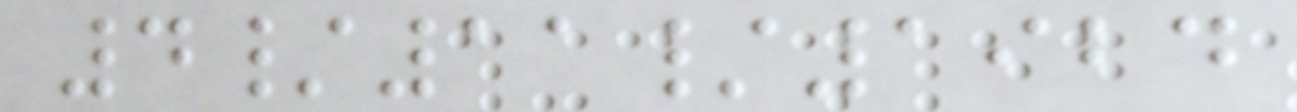4/11/1924
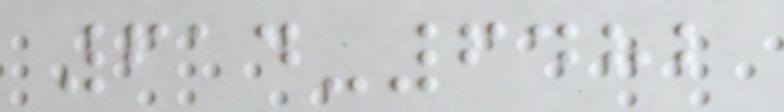614-6482
